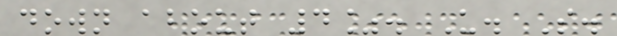down about 4%. U. S.
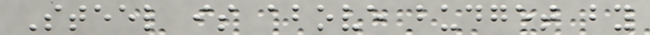Steel is above budget by
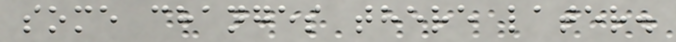some changes there later.
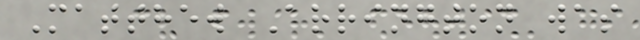Matthew Arrington was
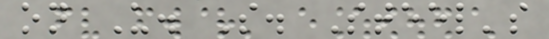on U. S. Steel's
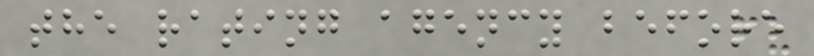the rating agency before
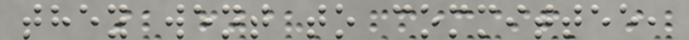they went to committee,
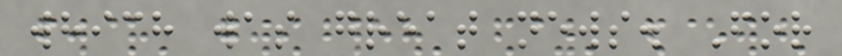which was great news. For
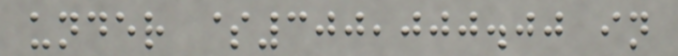under $300,000.00 in
